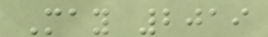May 2019
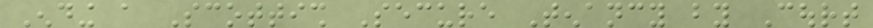Ending a Scottish Secure Tenancy by Court
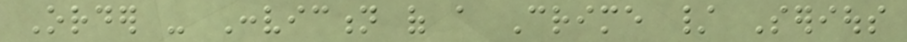Order - Conviction of a Crime / Serious
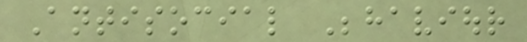Antisocial Behaviour
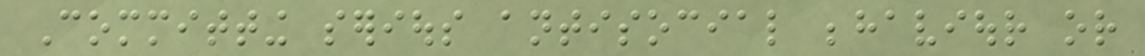Committing serious antisocial behaviour or
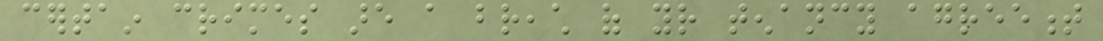certain crimes are a breach of your tenancy agreement
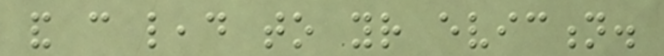and can lead to your eviction.
